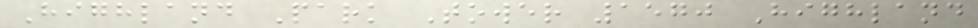Highland Park Tower 1570 Highland
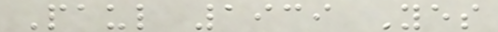Paul 1939 Yes
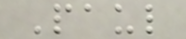Paul
